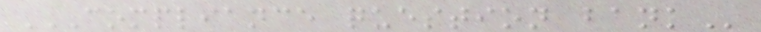COMPLIANCE QUESTION BANK
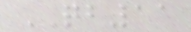QB11
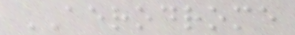AERODROME
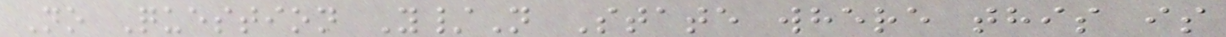No Question Y/N State where this is
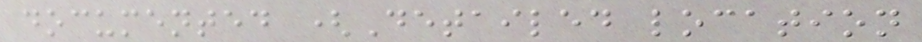documented (Detailed location
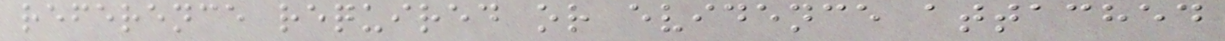reference required or evidence attached
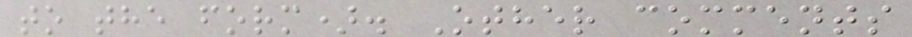to the form). Other comments
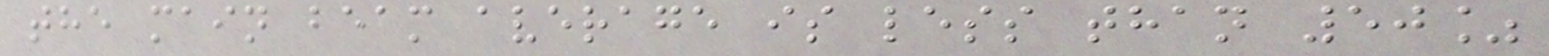the main beam average is less than 50%
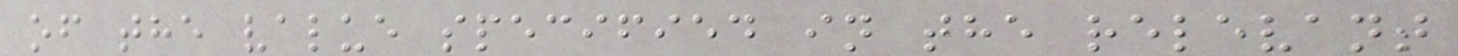of the value specified in the relevant
